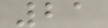21
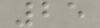25
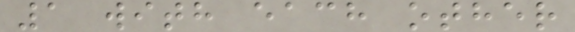1 with each other
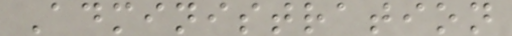Administration
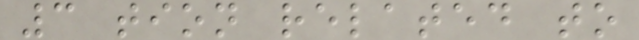3 tion related to
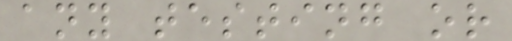any testing or
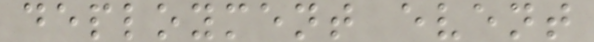deployment event
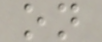on
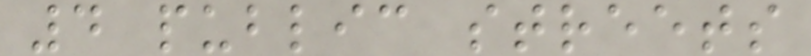4 public streets
